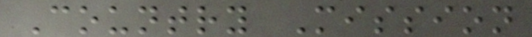Country Mission
